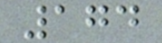174
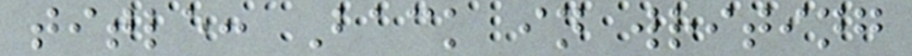title: Back in writing
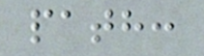path:
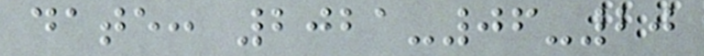date: 2021-06-20
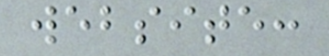website:
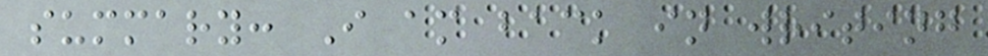summary: I am back in writing
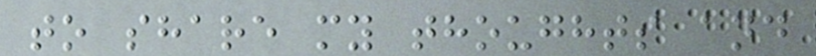to share my thoughts and
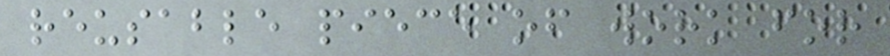reusable piece of work for
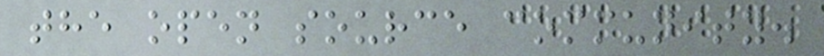the open source community.
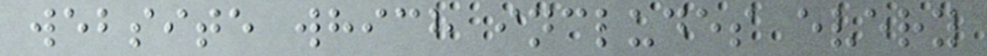website which includes every
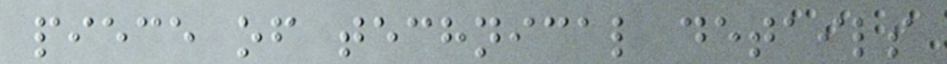piece of technical details
